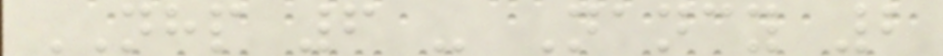NHP 6 - Nancy 2
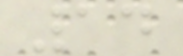14
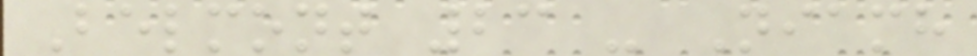Belmont 23 - Niamh
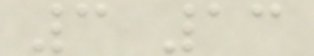3 13
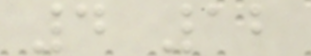4 12
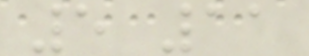5 11
